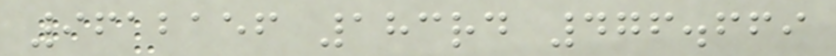9612156 183rd 476.669
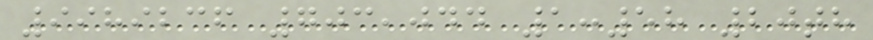9989236 703,044 1:58 20th
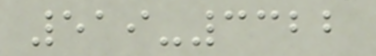519-3322
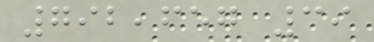792,657 39
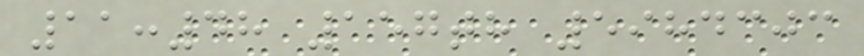11:48 157th 5984303
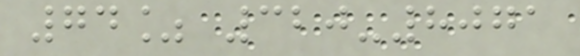74% 320-8071
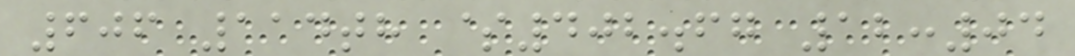606 114th $402.67 12:04
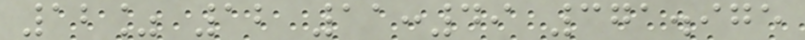12% 12 11:49 371.975
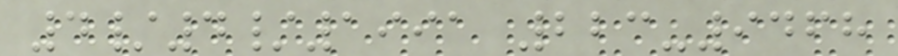4/4/1991 223-9468
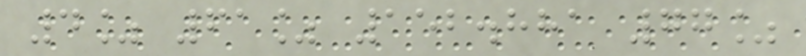4% 61% 152.881 77%
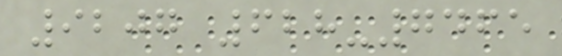9207 628-7465
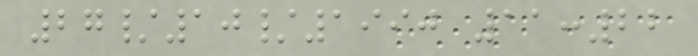27/10/1990 11:22
